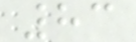83
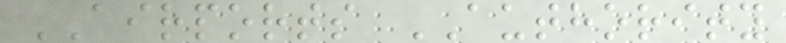AIRPORTS AUTHORITY
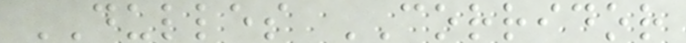DULLES CORRIDOR
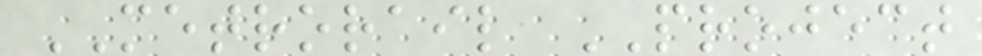METRORAIL PROJECT
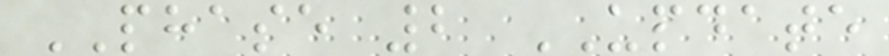PHASE 2 UPDATE
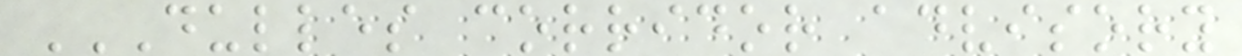DULLES CORRIDOR ADVISORY
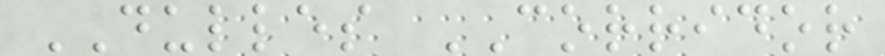DULLES CORRIDOR
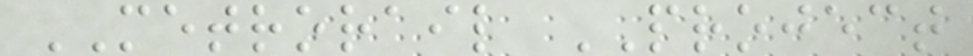METRORAIL PROJECT
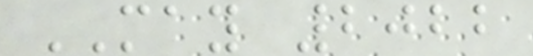MAY 2022
